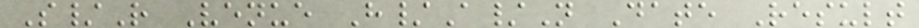S/R Venue H/A/N Date Result
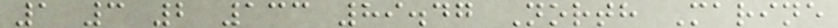1 3 2 133 89.47 North Marine
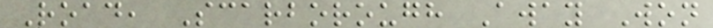Road, Scarborough Away Won
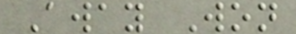Away Won
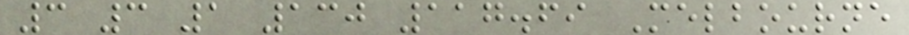3 3 1 130 117.69 Melbourne
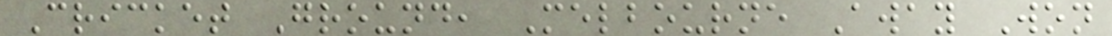Cricket Ground, Melbourne Away Won
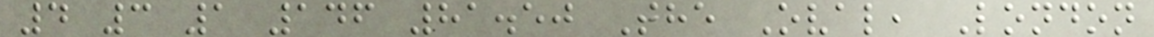4 3 1 146 81.50 The Oval, London
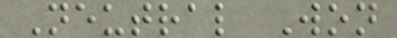Neutral Won
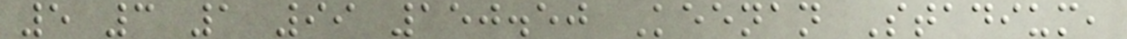5 3 1 99 150.50 Keenan Stadium,
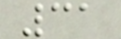31
